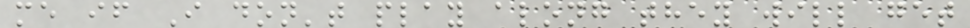me if I don't play along they will get
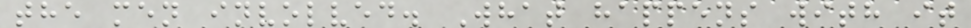the men involved. What happens with it
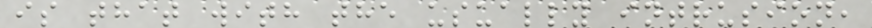is that with the usually intrusion,
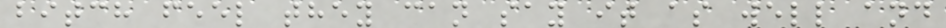bitch feel they can say it as well and
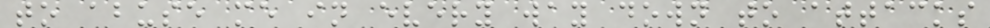to abuse me in every way down to attacks
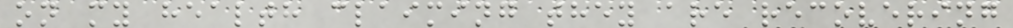on my health claiming they are recovering
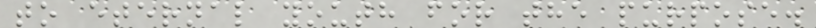to eternal youth for the purpose.
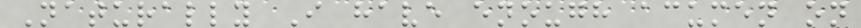Naturally I have enough acumen on
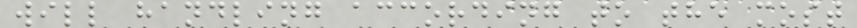will handling according to the most
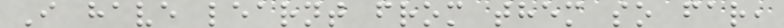I have learnt from them so far,
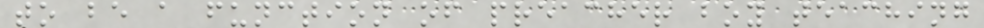to be a function of preacher boy teaching
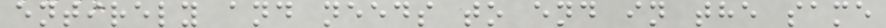entirely and needs to end in the same
